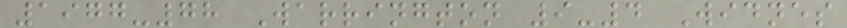1977-78 Warrington 9-4 Widnes
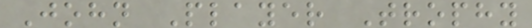John Player Trophy
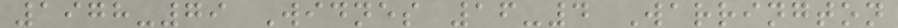1978-79 Widnes 16-4 Warrington
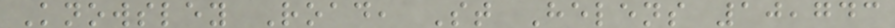Knowsley Road, St Helens 10,743
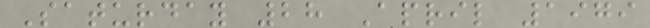Saturday 28 April 1979
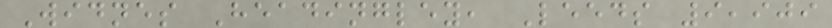Widnes Headingley, Leeds 9,909
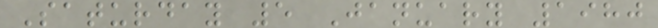Saturday 5 January 1980
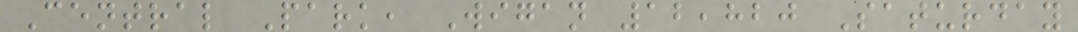Central Park, Wigan 12,820 Saturday
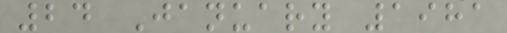24 January 1981
